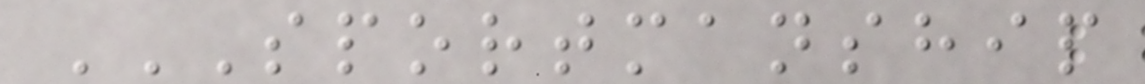SPORTMANSHIP
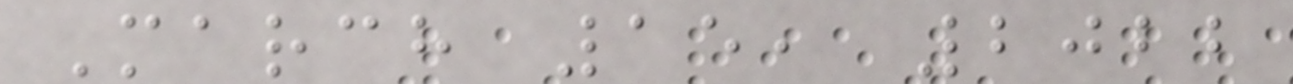March 15, 2022
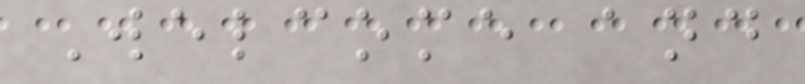Welcome and
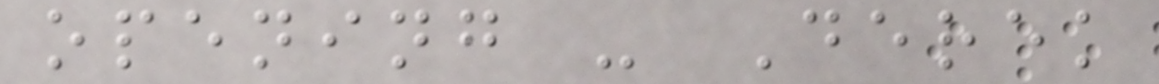opening - Derek
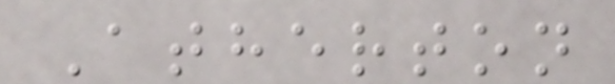Atherton
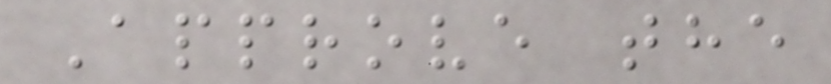Approve the
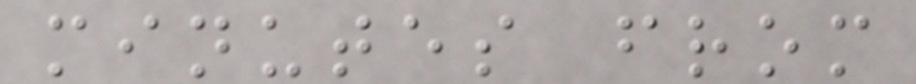minutes from
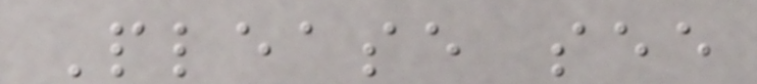Please see
